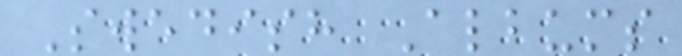Swedish Albums
